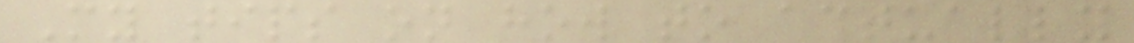My tips on how to actually
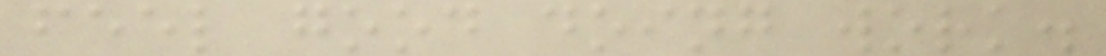feel good doing work.
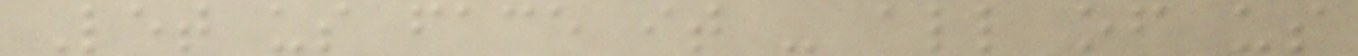Let us face it - all of us
